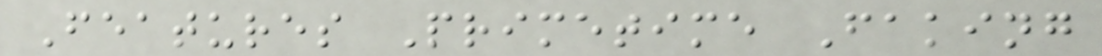Features Primetime Faking
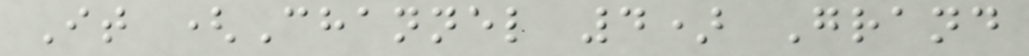It (Channel 4) Grand
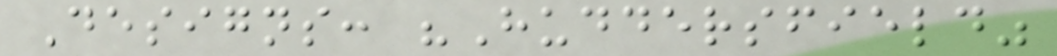Designs: "Huddersfield"
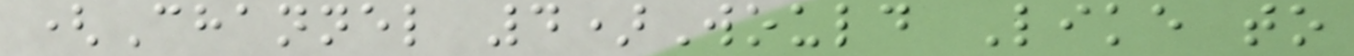(Channel 4)Would Like to
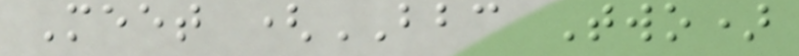Meet (BBC Two)
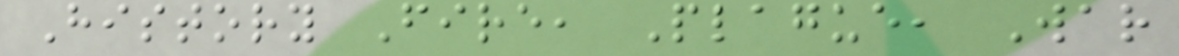History Fire, Plague, War
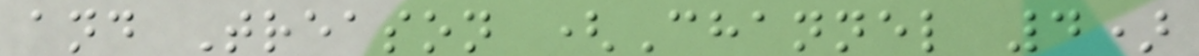and Treason (Channel 4)
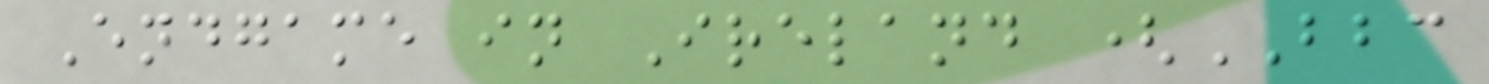Endgame in Ireland (BBC
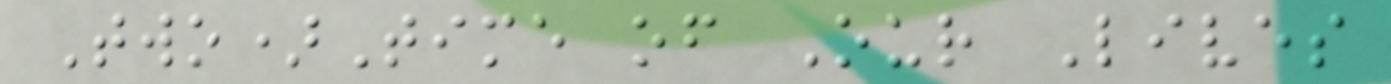Two)Time of Our Lives
